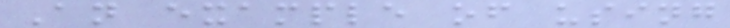An example of using
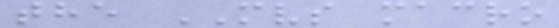the MVS macro
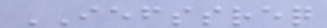IEFSSREQ
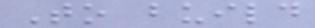To build
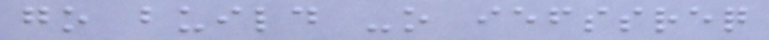go build -o iefssreq
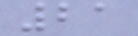21
